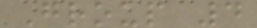Group 4
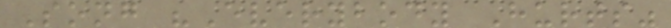Song "Everybody Hurts"
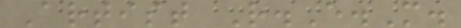Artist R.E.M.
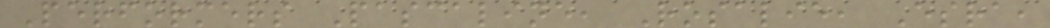Performers Pascaline, Rosalie, Esra,
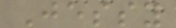Jessy
